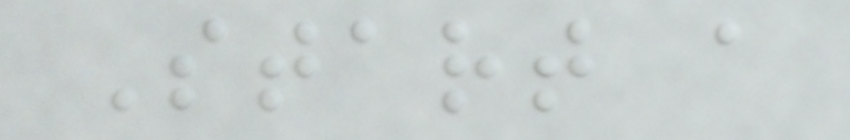Start a
